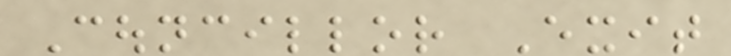Councillor Exit
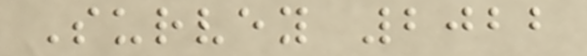Survey 2022
